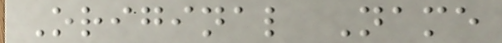Original Name
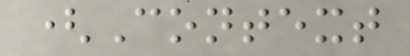(Context
